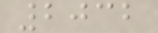2032
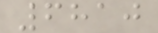6810
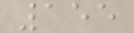155
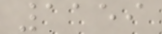1159
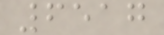6517
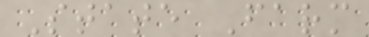State Farm
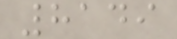8149
